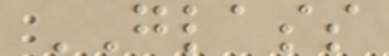GLASS
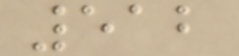512
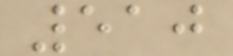510
